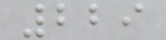229
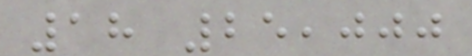18 25,000
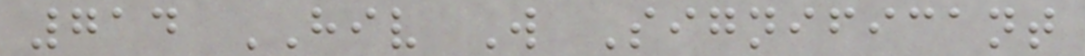714 HIV W Significant
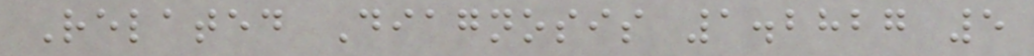Related Diagnosis 1.2827 5
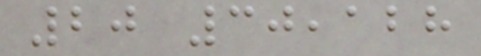20 30,128
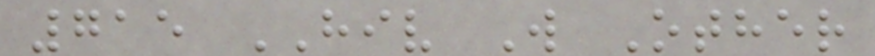715 HIV W Other
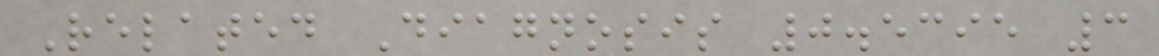Related Diagnosis 0.5395 3
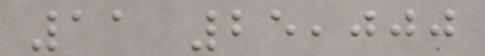11 25,000
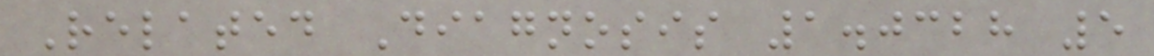Related Diagnosis 1.0328 5
